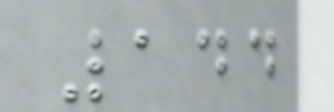144
